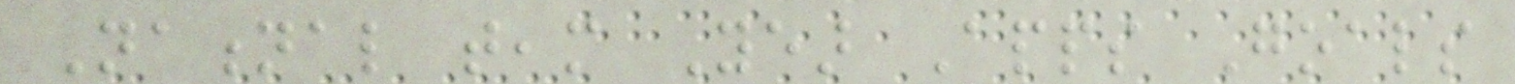National team Year Apps Goals
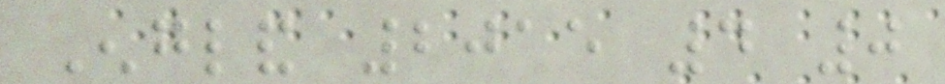England 2015 4 0
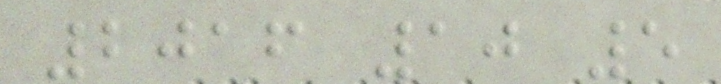2016 10 5
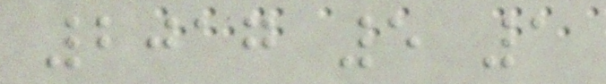2017 5 1
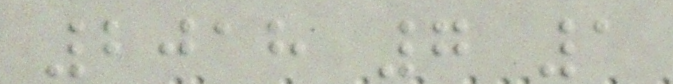2018 7 1
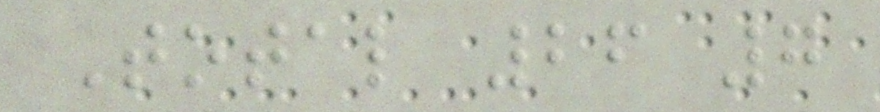Total 26 7
